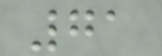71
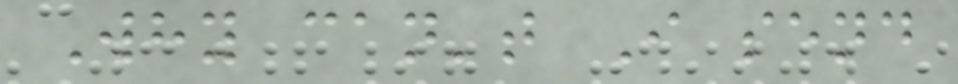Why can't I send
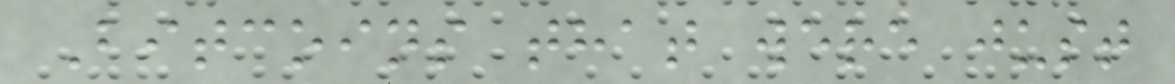Bitcoins that were just
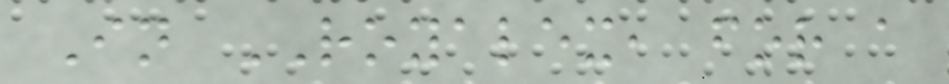In ROYALEX, for a
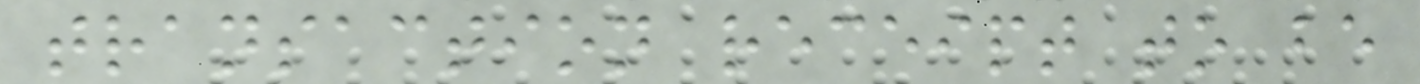transaction receipt to be
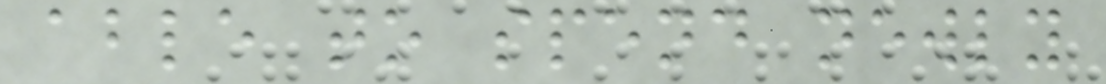able to spend newly
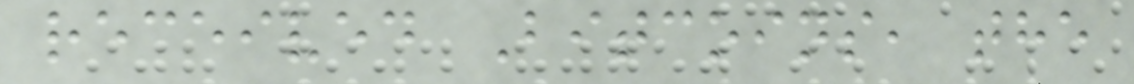received Bitcoins, the
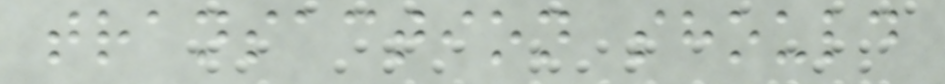transaction should
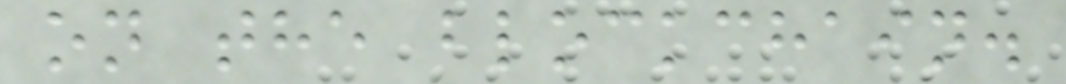on the blockchain.
